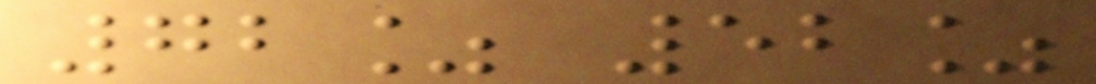72% 52%
